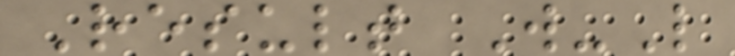Result W-L
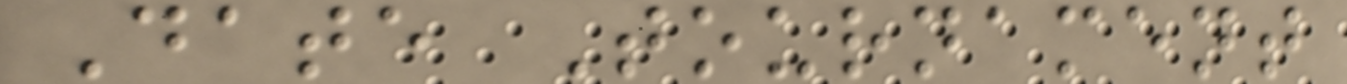Date Tournament
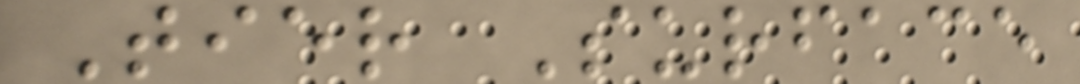Tier Surface
